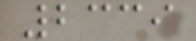2339
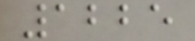1225
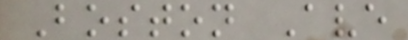Boston Ave
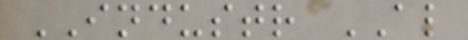INDUSTR AL
